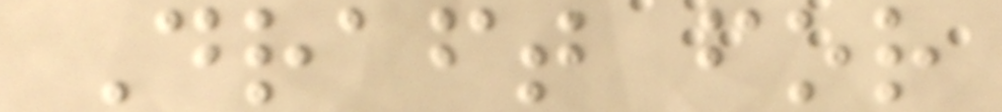Draft for
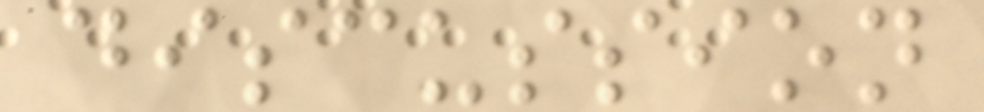discussion
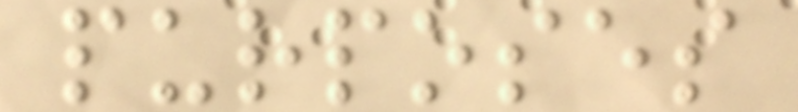purposes
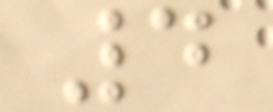4
